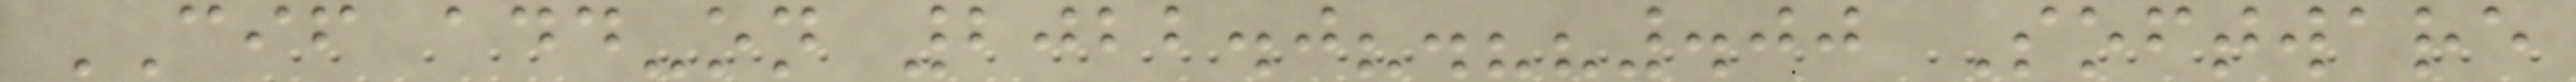CIF add-on 2022.0?.??.00 Software
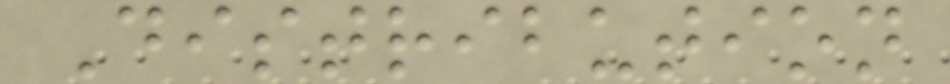Distribution
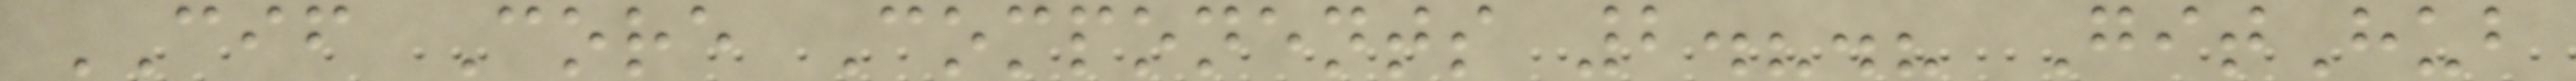CIF Core Components 2.?.? GitHub
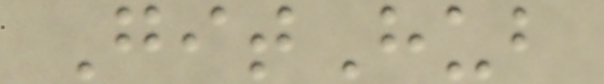GitHub
